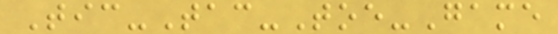Tic-Tac-Toe-Game
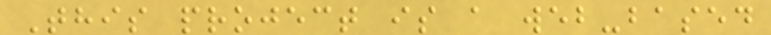This project is a web-based
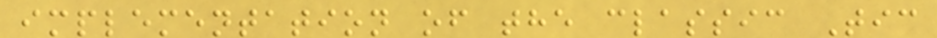implementation of the classic Tic
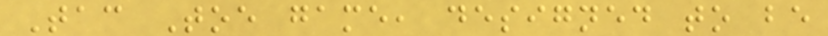Tac Toe game, designed to be
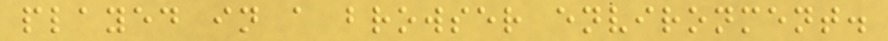played in a browser environment.
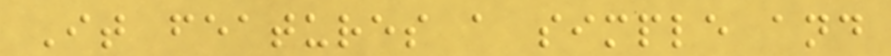It features a simple and
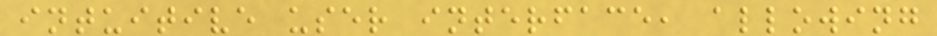intuitive user interface, allowing
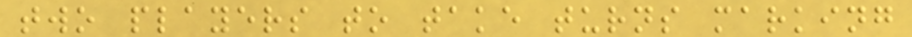two players to take turns marking
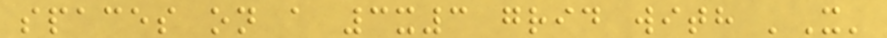spaces on a 3x3 grid with 'X'
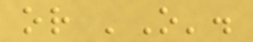or 'O'.
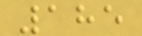185
